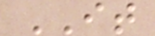IT
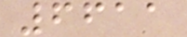6611
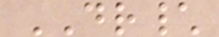DR\
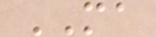MA
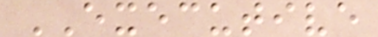EXECUTIVE
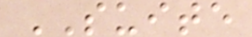SUITE
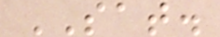SAT.
